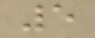5
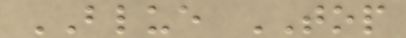BLUE TOP
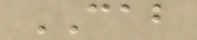CAB
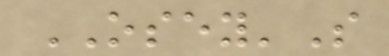OSEY'S
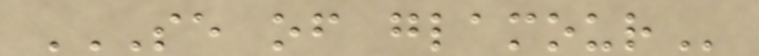SE OF GLAMOUR
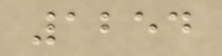1254
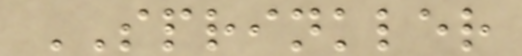SPRINKLER
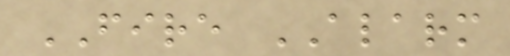FIRE ALARM
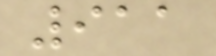911
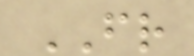FR
